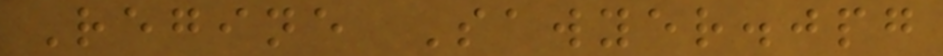Regine Sawyer.jpg
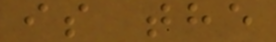is the
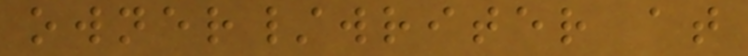owner/writer at
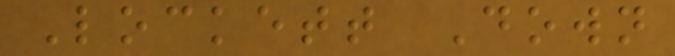Lockett Down
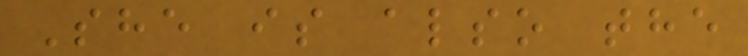She is also the
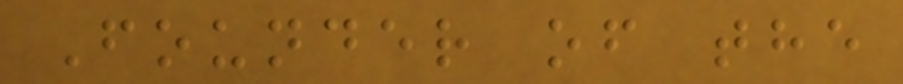Founder of the
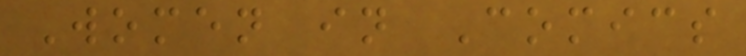Women in Comics
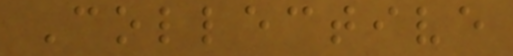Collective
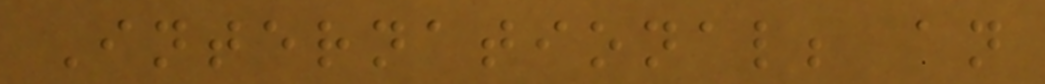International; an
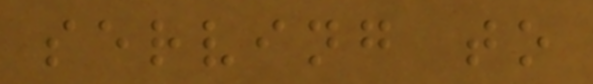serving to
